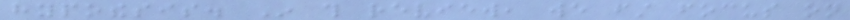hypothesis. In this review, we first focus on
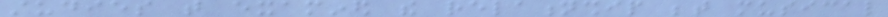studies that examined the relationship between musical
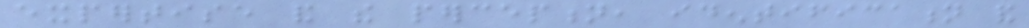expertise and the perception, identification and
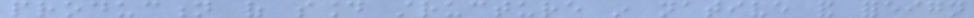production of sound structure in native and foreign
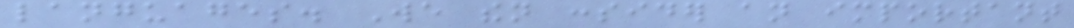languages. We then consider an important
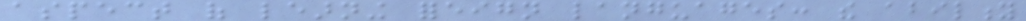aspect of learning foreign languages: the ability
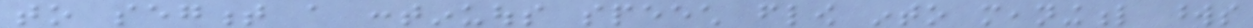to segment a continuous speech flow into meaningful words
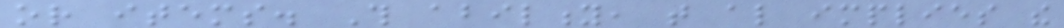or items. This ability, that also implies the
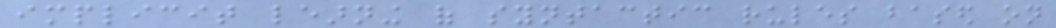implicit learning of syntactic rules based on
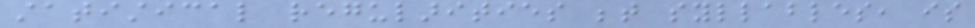statistical regularities between syllables, is
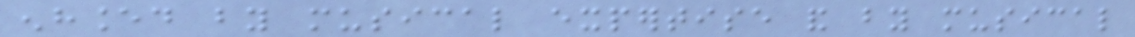enhanced by musical expertise and by musical
